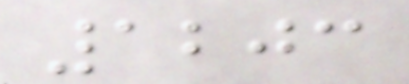1203
